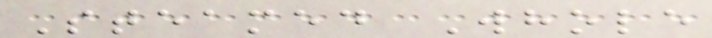Steamed Whole
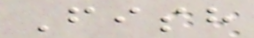Fish
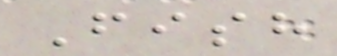Fish
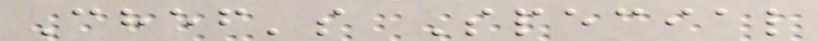Chef's Special
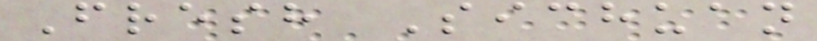Fresh Sichuan
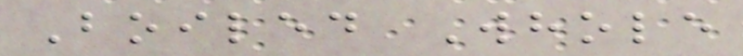Boiled Whole
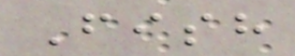Fish
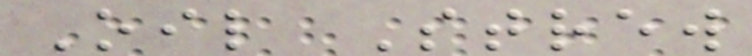Oil Strew
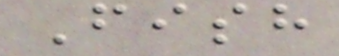Fish
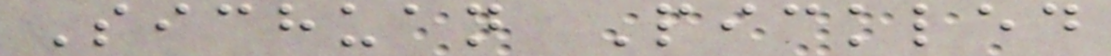Sichuan Pickled
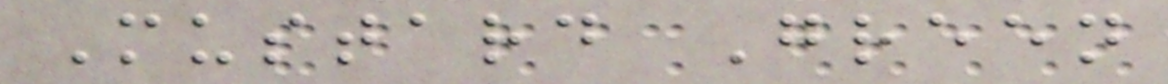Mustard Green
